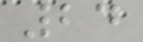24
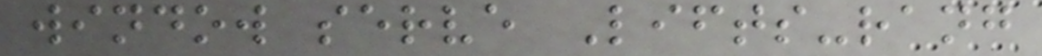window serve Lifts-rang
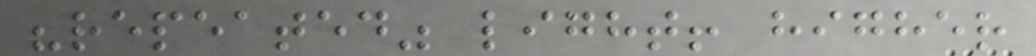"repeated" light! higher
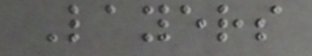Layers
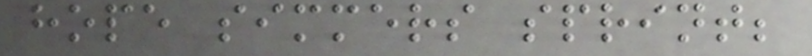hope simmers sprint;
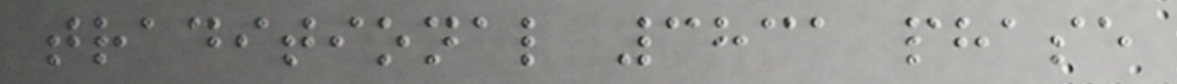traditional 3831 phase
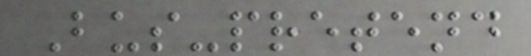Bus-pretend
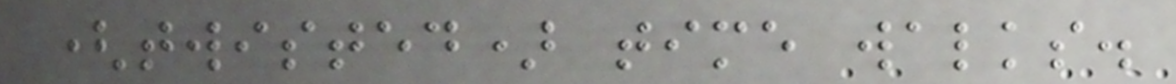(twisted) time walks.
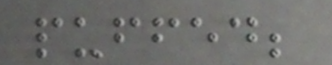puffed;
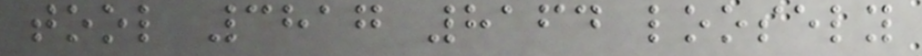tool 3817 8164 loosely
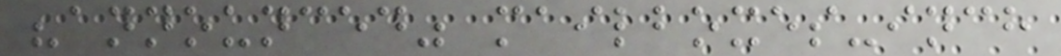"announced" mailboxes-inch
